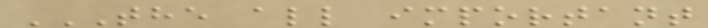THE ALL IMPORTANT
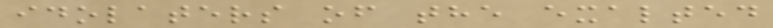idolaters of the exalted
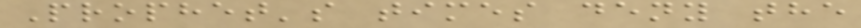Prophet's times deny the
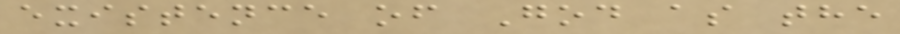existence of God as the
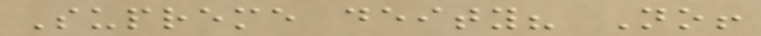Supreme deity? No!
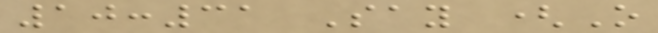10:31 Say (O
